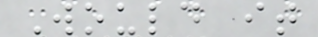Would it
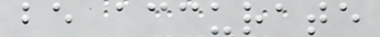be accurate
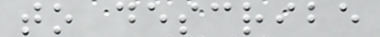to describe
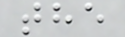the
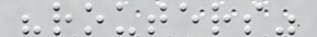"routers"
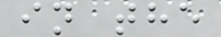in the
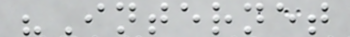"Internet
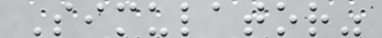Simulator"
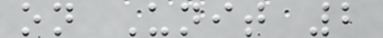on Unit 2
